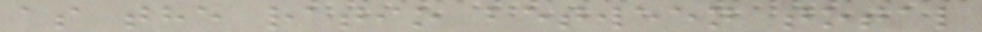as the ratio between total
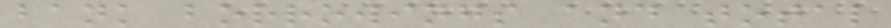bank borrowings and total
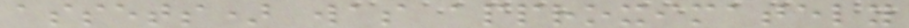assets) was approximately
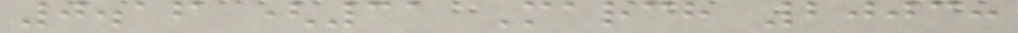0.16 (31 March 2003:
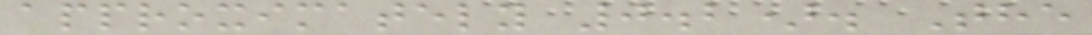approximately 0.2). The
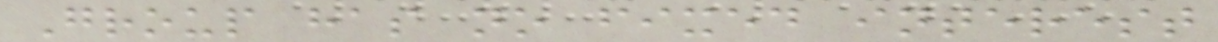Group has no fixed interest
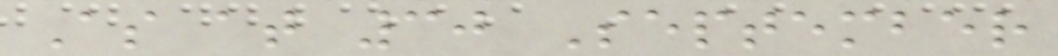As at 30 September
